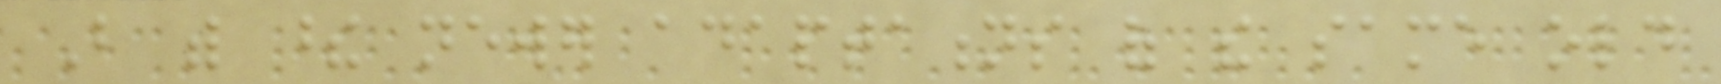But with these newer adaptations of the same old
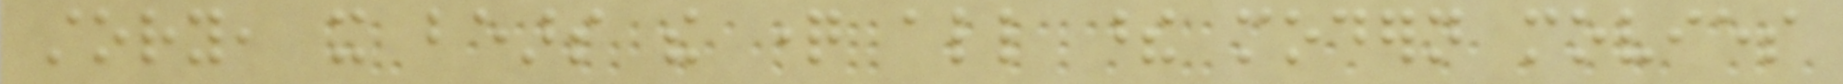story, it bears the question all these modern movies
